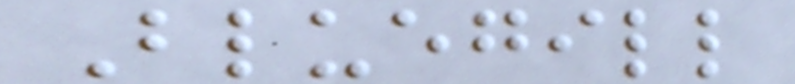Bluegill
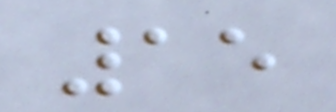15
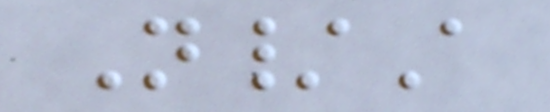N/A
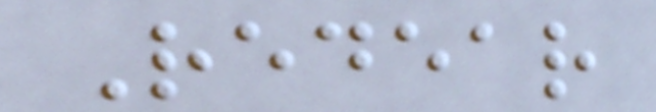Redear
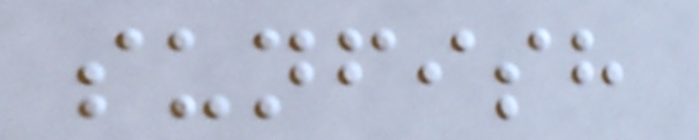sunfish
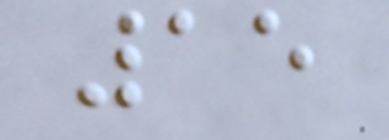15
